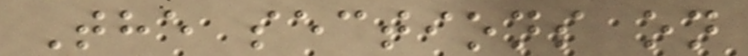The sections on
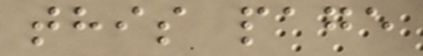this page
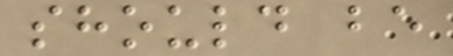should be
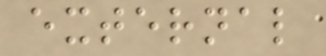external
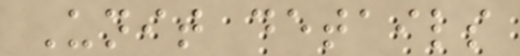Unit details
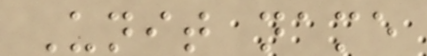Unit name
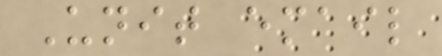Unit email
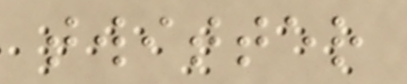twitter
